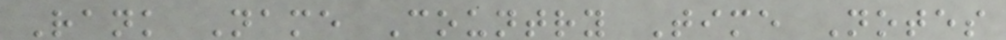Rank Name Country Time Notes
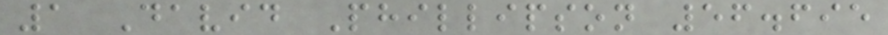1 David Phillipson 56.695
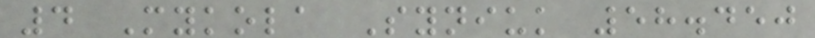4 Mykola Syniuk 58.450
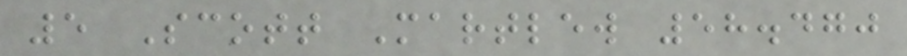5 Scott Martlew 58.470
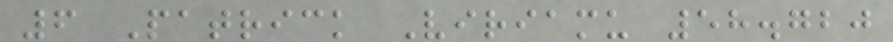6 Patrick Viriamu 58.720
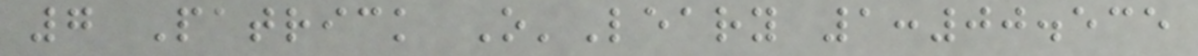7 Patrick O'Leary 1:00.535
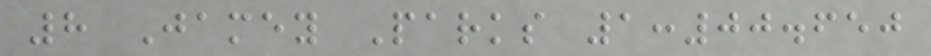8 Jamey Parks 1:00.650
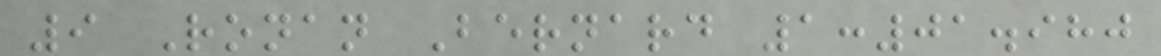9 Ronan Bernard 1:01.980
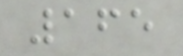165
